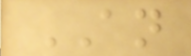AN
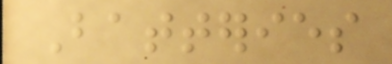Batteries
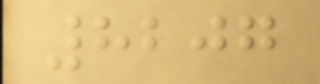8207
